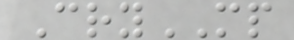CryMP
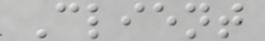Client
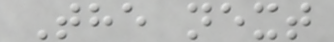The next
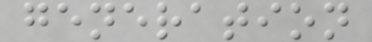generation
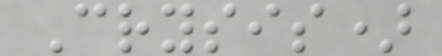Crysis)
